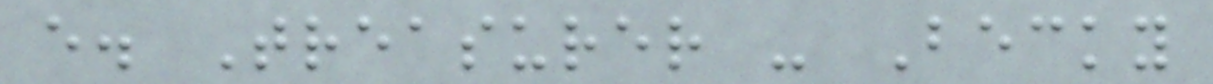e. Treasurer - Becky
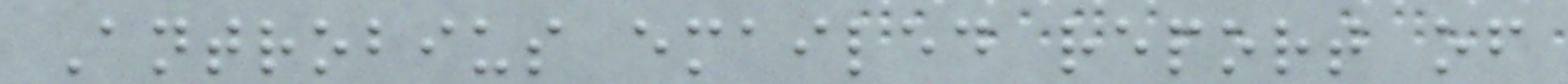Antrobius emailed report of
